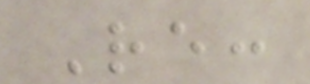Re:
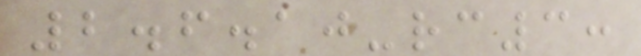2.6.10-rc3:
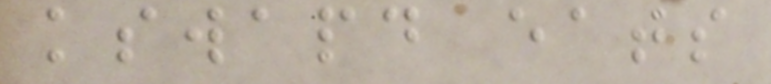kswapd eats
